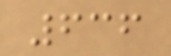636
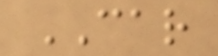CAR
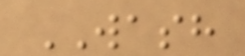WASH
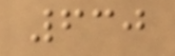630
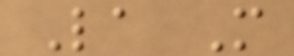La M
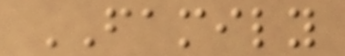FAMILY
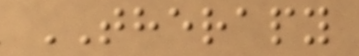THERAPY
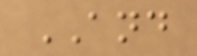AND
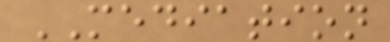MEDIATION
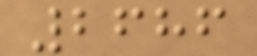2686
